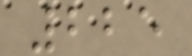225
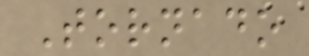Tornado
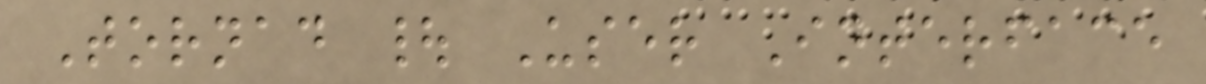Tornad | User Interface
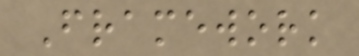Framework
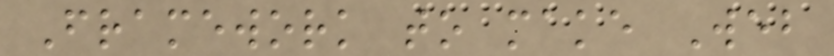Framework to make Web
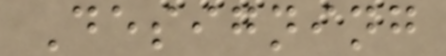Designing
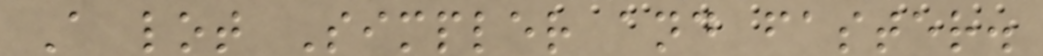A lot Simpler and faster.
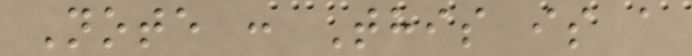Note : This is a
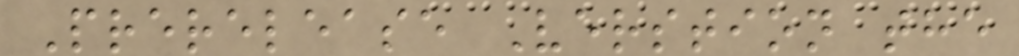Prerelease Verstion the
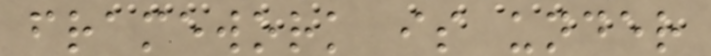framework is under
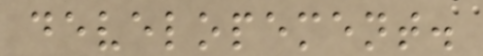developement.
